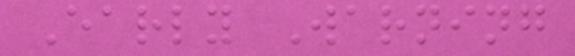Early Warning
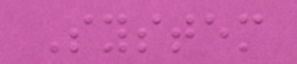System
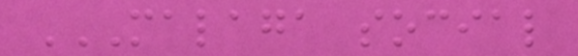MALAGA SOCIAL
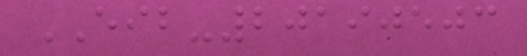EIB-20190503
